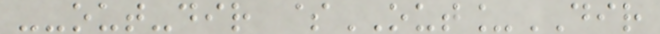--out-dir $OUT_DIR
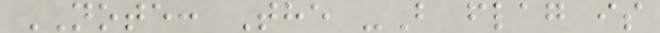NOTE: The -B flag is
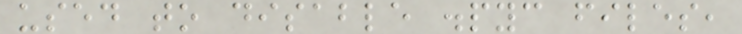used to disable .pyc files,
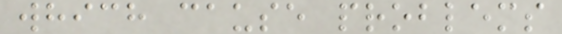which cause problems
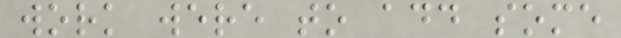work were to add some
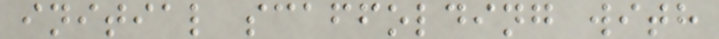initial scaffolding with
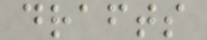drafts
